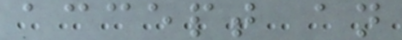accept an
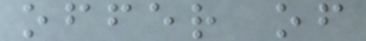offer of
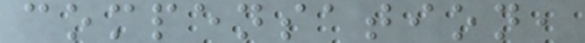compensation,
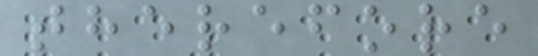therefore
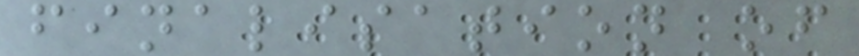finalisation of
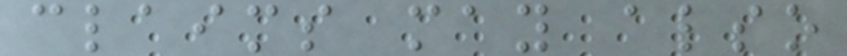claims may also
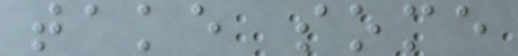take some
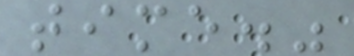time."
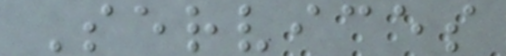Services
